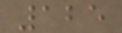125
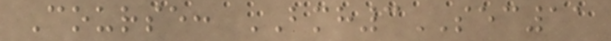Course: BMH3SEC11
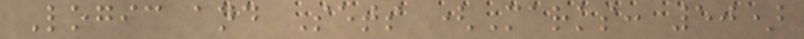Logic and Sets (Marks: 50)
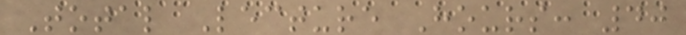Total Lecture Hours: 40
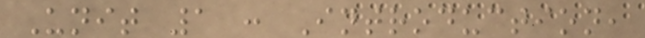Unit 1 : Introduction,
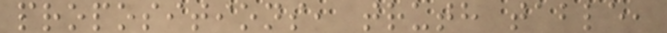propositions, truth table,
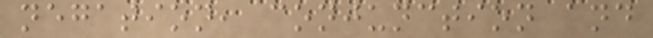negation, conjunction and
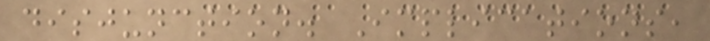disjunction. Implications,
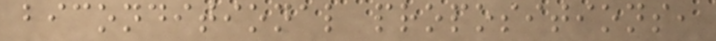biconditional propositions,
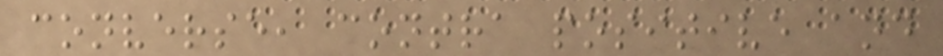converse, contra positive and
